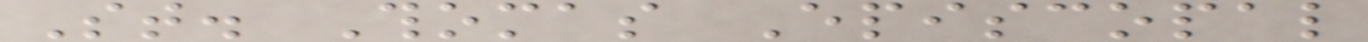St. Thomas Episcopal
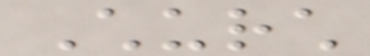Church
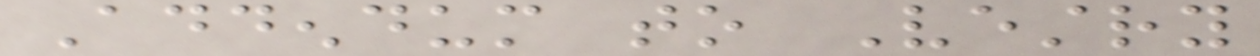Addendum to Vestry
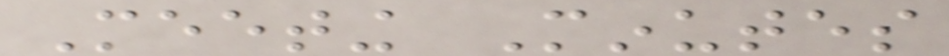Meeting Minutes
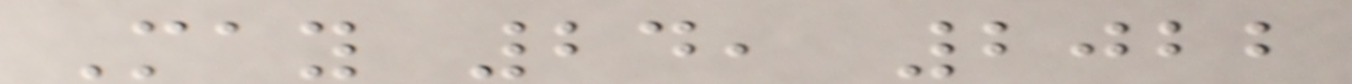May 24, 2022
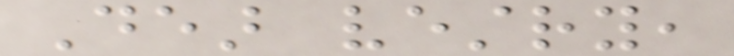Dear vestry,
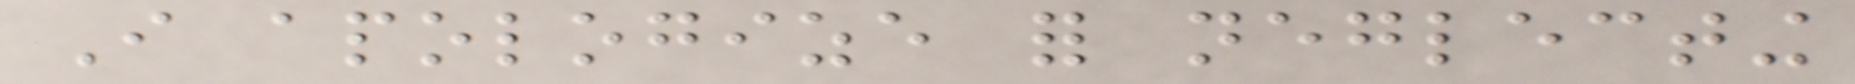I apologize for neglecting
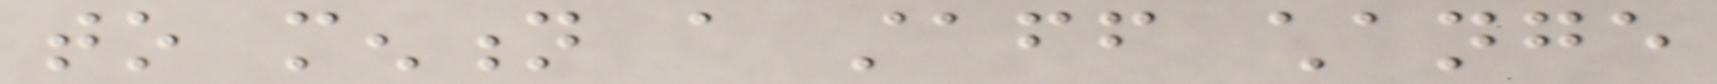to mention a staff change
